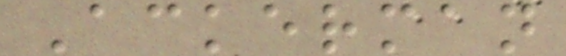Ackerman
